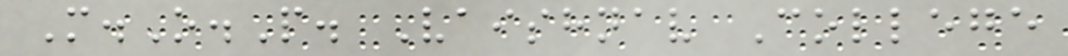M.O.P. Vaishnav College
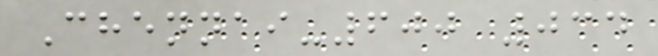Chennai-600 034
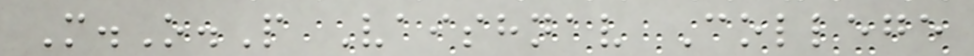M.O.P Vaishnav College
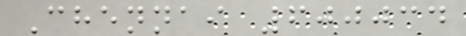Chennai 600034
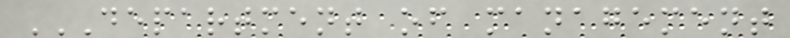DEPARTMENT OF MANAGEMENT
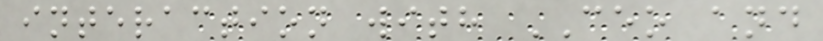interaction with CEO and
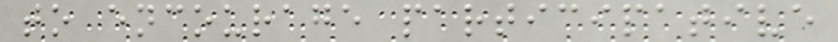to encourage participative
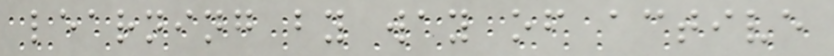learning by way of active
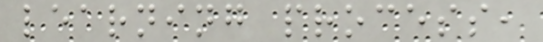learning process,
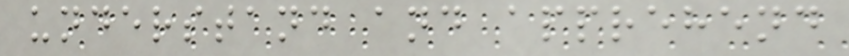understand and apprehend
